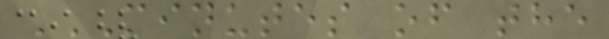MINUTES OF THE
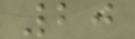20
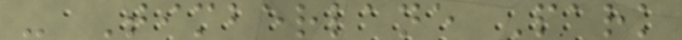- Timberlane Park
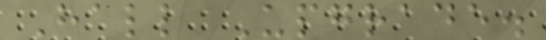Hall Upgrade.
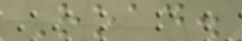Road.
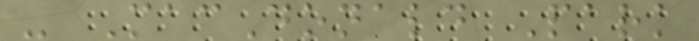- MacDonald Park
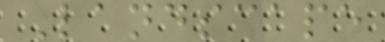Landscape
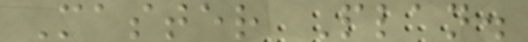Master Plan.
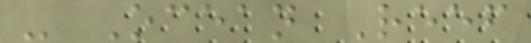- Ocean Reef
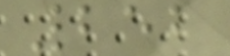252
